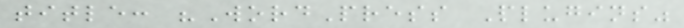title: "WordPress Plugins"
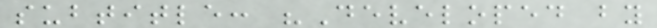subtitle: "Developed by
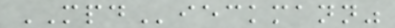MPDieckmann"
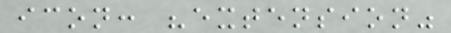icon: "extension"
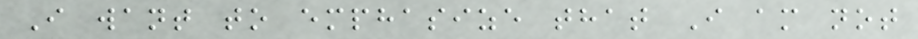I want to emphasize that I am not
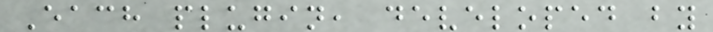Each plugin, developed by
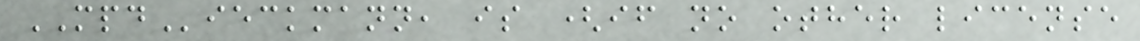MPDieckmann, is (if no other license
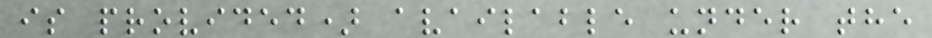is provided) available under the
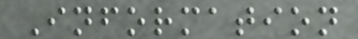Information
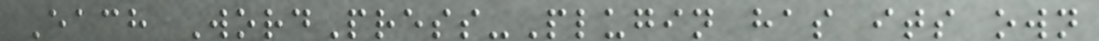Each WordPress-Plugin has its own
